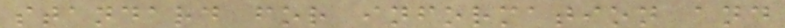standard for information and
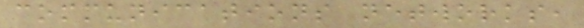communications networks,
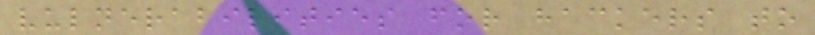vulnerabilities for hackers to
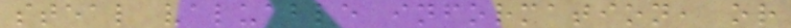steal valuable information, or
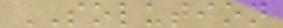SOLUTION
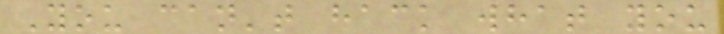You can't hack what you
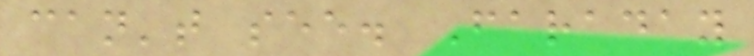can't see. Faraday
